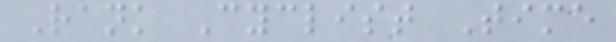Rank Cyclist Time
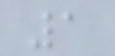1
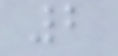2
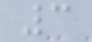3
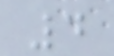4
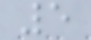5
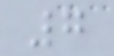7
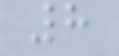8
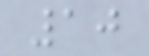10
